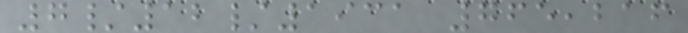7/12/1931 765,216
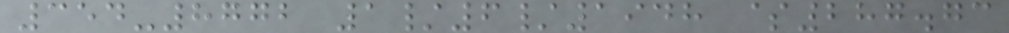354-8772 1/6/1948 $287.73
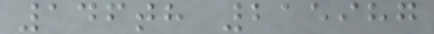146th 215987
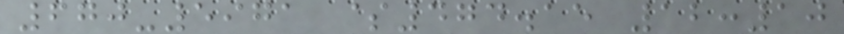670-5971 $474.15 12:10
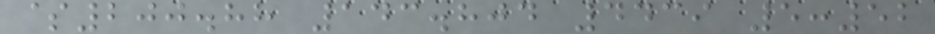$200.88 143.804 4439 5:52
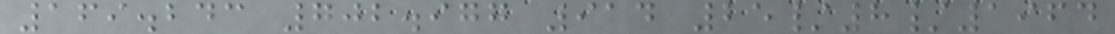169.243 702.977 914 25/8/1964
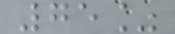75%
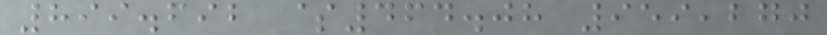899.692 $464.08 959,270
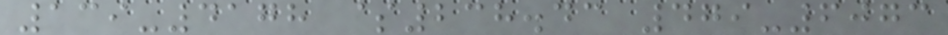139-4178 $238.43 479-6073
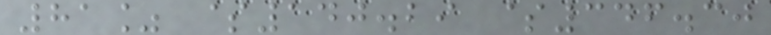81% $140.29 $346.30
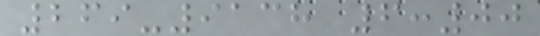269-9138 6:00
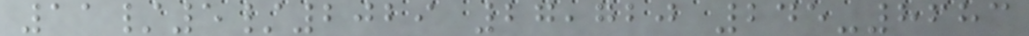11/5/2029 27,720 245-8683
